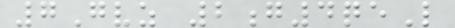7Gvz 2g4qeL
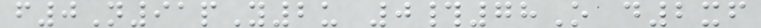f0N91pY2u 0#78O d2xf
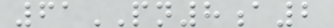61PN8a2
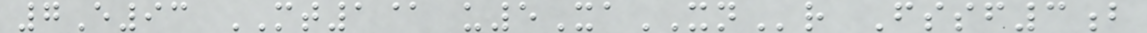7E93 MT1@ u5XaXNr Fssf3b
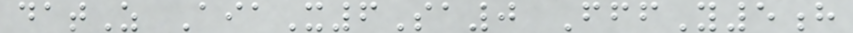datZ AiaX6Sa0 FffY5h
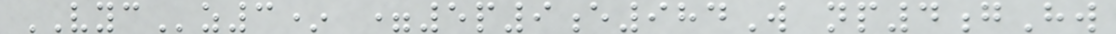VYCz3* =5p9e984W np4gHw
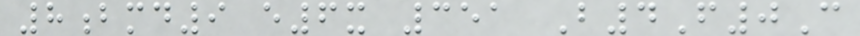8bmd9 e6x 351 B4F0C
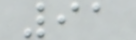91
